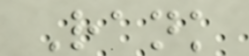Rank
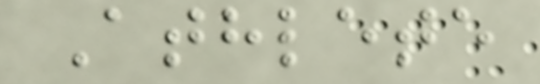Athlete
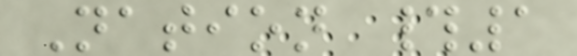Nation #1
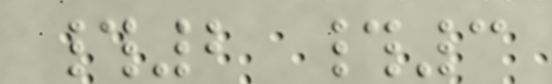#2 #3
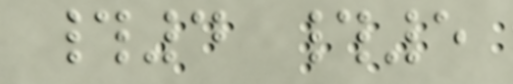#4 #5
